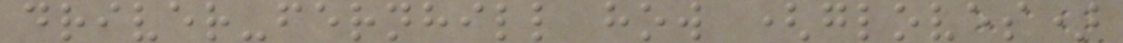driver-fernhill how (gloves)
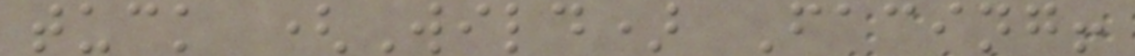tuck (Wild) Facing!
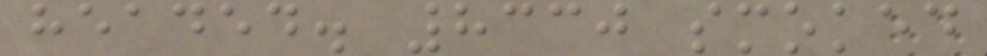headed. 8330 smoked
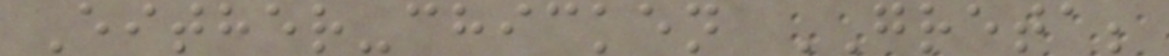Either-chicken GRETA;
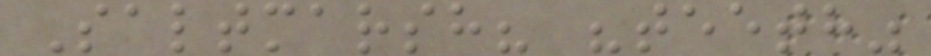Saltmarsh? "teeth"
